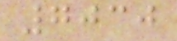7030
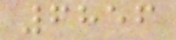6856
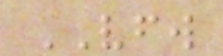VFW
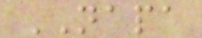NAPA
